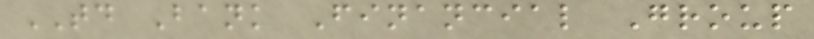TD Bank Financial Group
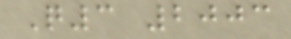Q3 2003
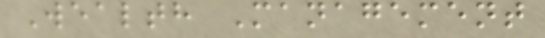Wealth Management
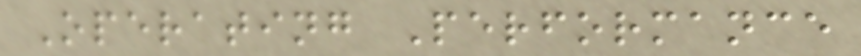Operating Performance
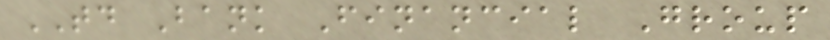TD Bank Financial Group
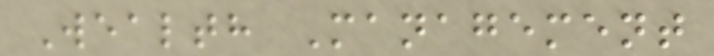Wealth Management
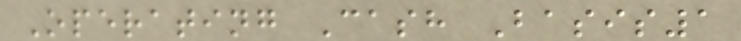Operating Cash Basis1
